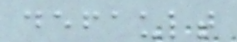default
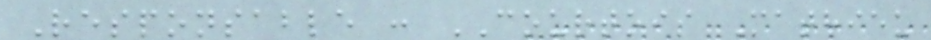Responsable : COURTOIS Mathieu
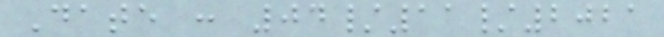Date : 04/11/2021
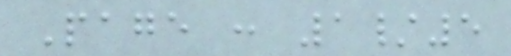Page : 1/5
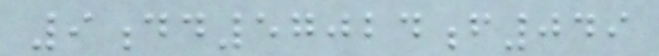9dd57024f049
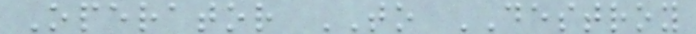Operator TO DESTROY
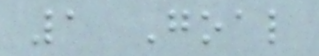1 Goal
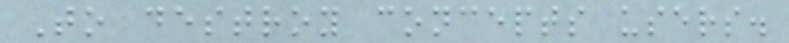To destroy concepts users.
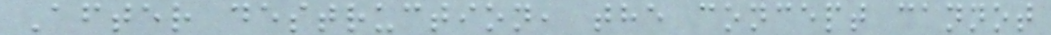After destruction, the concept cannot
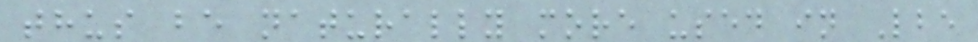thus be naturally more used in Lbe
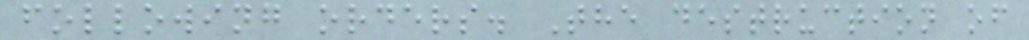following orders. The destruction of
